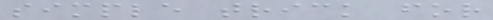simple trick for
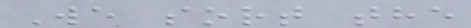We sort the
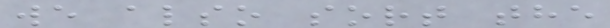we also sort the
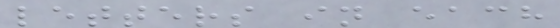letters in each
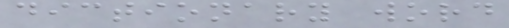dictionary word
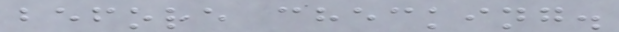before checking.
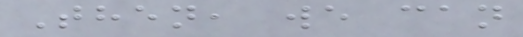Then, we can
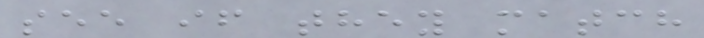see if they match
